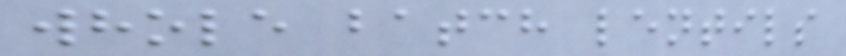whole batch lentils
